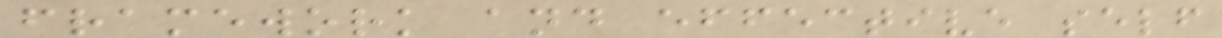framework and effective self
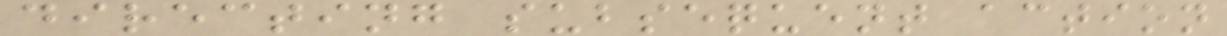directing subsequent action
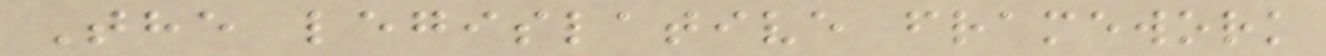The legislative framework
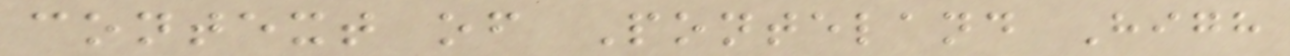context of Ponteland High
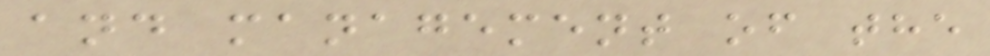and management of the
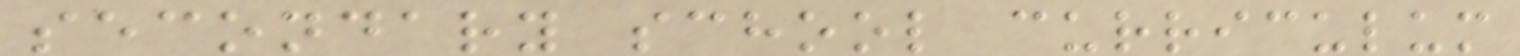secondary school curriculum
